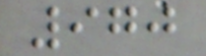970
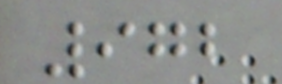972
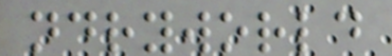ndryworld
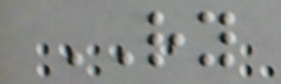RY
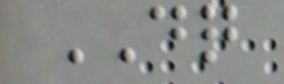DQ
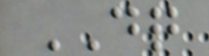DQ
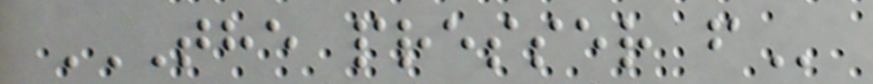THE PRESSER F
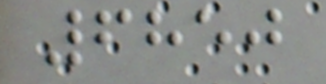6850
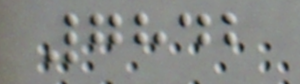7842
